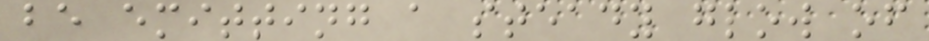be emitting a steady glow of
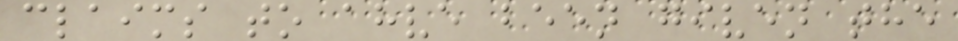claims to ahve been given the
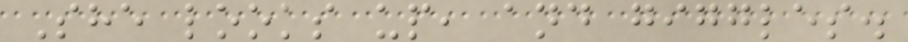She looks up, and giggles.
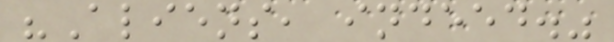"Aliens, indeed."
